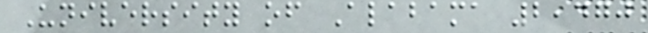University of Alabama 2,470
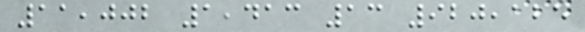11,002 1,413 13 920,125
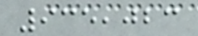935,023
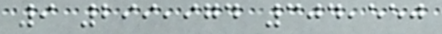9 299,974 304,550
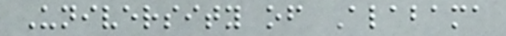University of Alabama
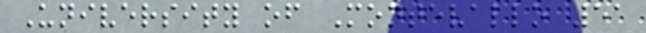University of Montevallo 51
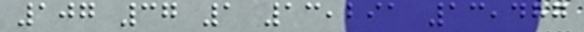107 37 1 13,291 13,487
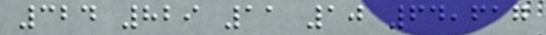324 829 11 10 64,617
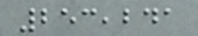253,241
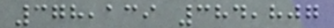378,139 384,807
